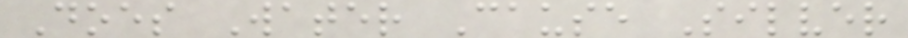Does Water Cause Silver
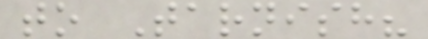to Tarnish?
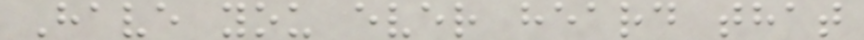Have you ever heard that
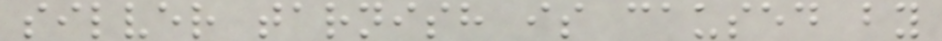silver tarnish is caused by
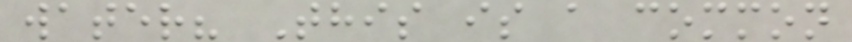water? This is a common
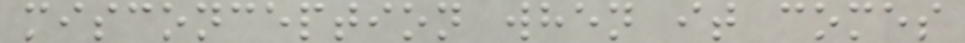misconception when it comes
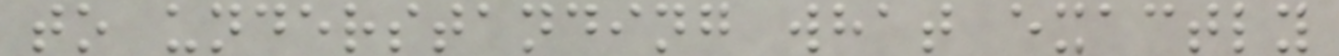to understanding what exactly
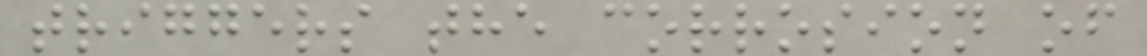triggers the corrosion of
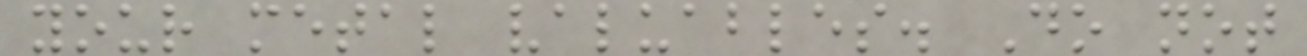your metal valuables. Do not
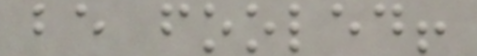be fooled!
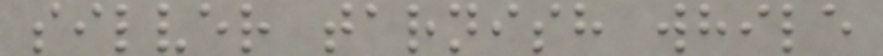silver tarnish while
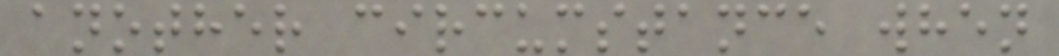another circumstance when
